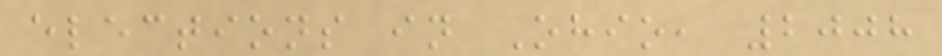elections in Ohio, 2008
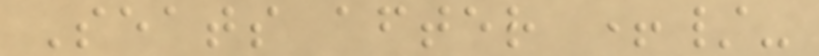Seats after +/-
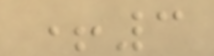+3
